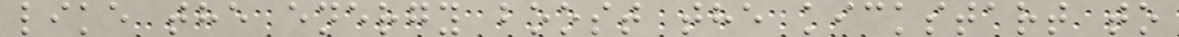like the energy boost the kickstart to
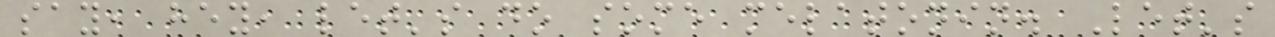say, hey, let's do some melatonin. Let's
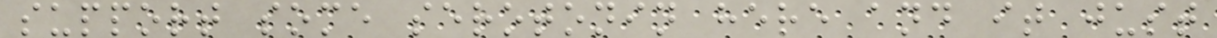support some serotonin here and it just
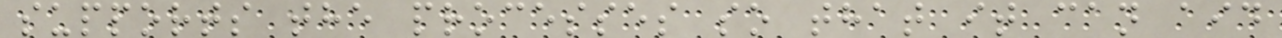supports the processes so that it can aid
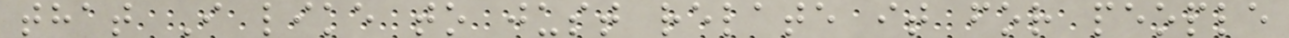that I like to just relate it for people
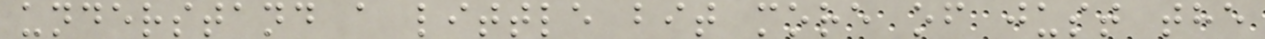understand a little bit more of just the
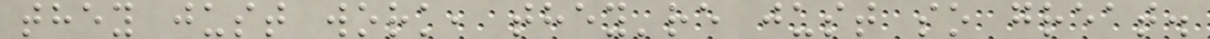they just work, they're just so great.
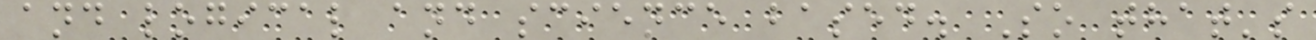and logical and science based. So that's
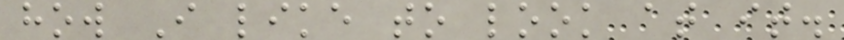how I like to look at it.
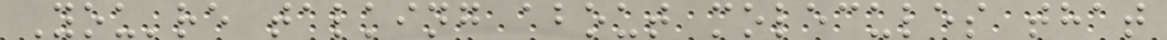You're talking about molecules that
